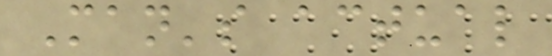Man's actual
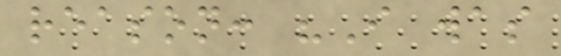reason: "I was
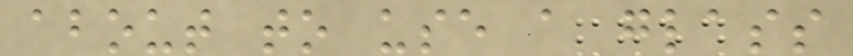about to use a glass
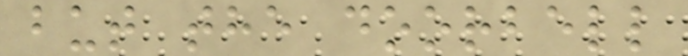but the doorbell
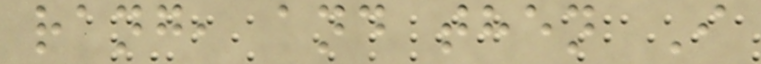rang, and then I
